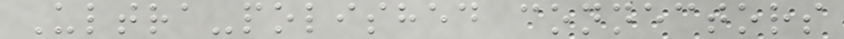Ultra-polished connectors
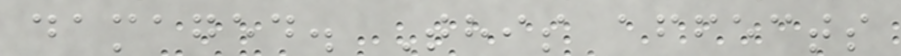damaged. This affects
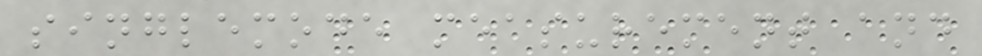singlemode measurement and
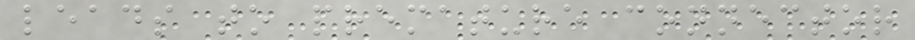leads to premature connector
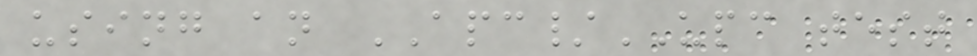using an APC/UPC test
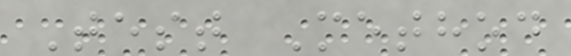Test Method
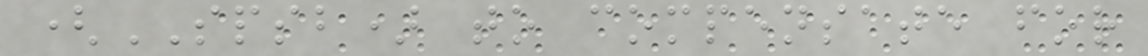(SPSB) to compensate for
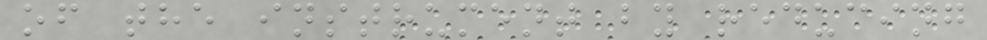of the instrument by reducing
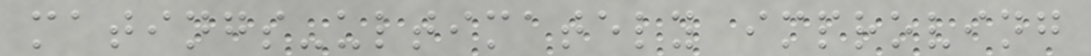matings-ultimately improving
